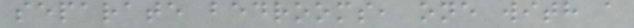separate bedrooms, one with a
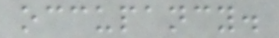occupancy.
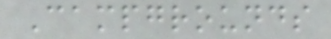Campgrounds
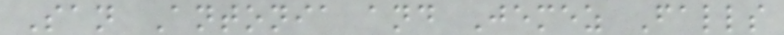San Antonia and Jemez Falls
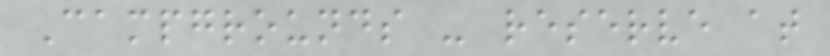Campgrounds - reserve at
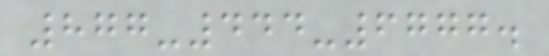877-444-6777.
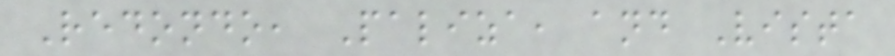Redondo, Paliza, and Vista
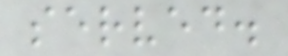served.
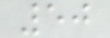50
